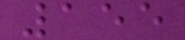155
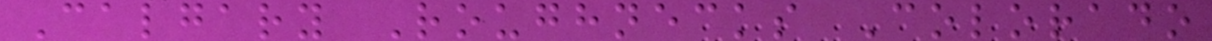Calgary Roughnecks Colorado
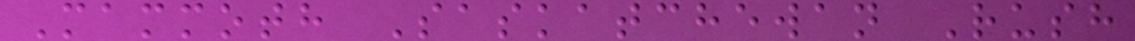Mammoth Saskatchewan Rush
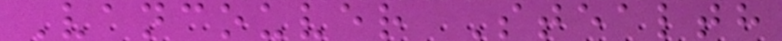Vancouver Stealth
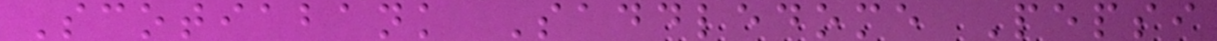Scotiabank Saddledome Pepsi
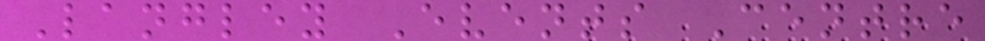Langley Events Centre
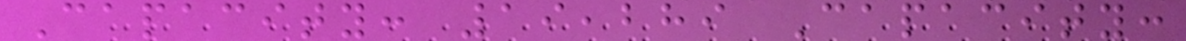Capacity: 19,289 Capacity:
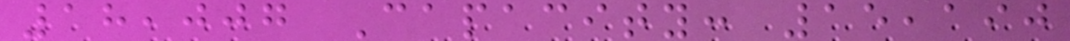18,007 Capacity: 15,190
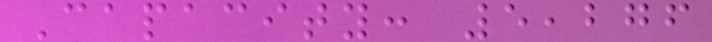Capacity: 5,276
